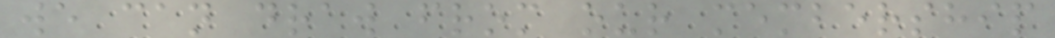we can draw from our membership
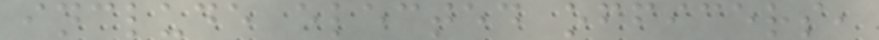include elected officers,
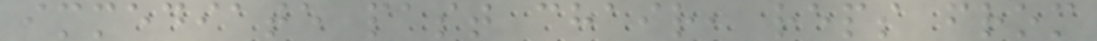immediate past chair, reps from
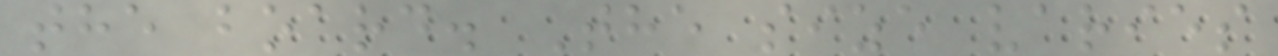the board. The size varies
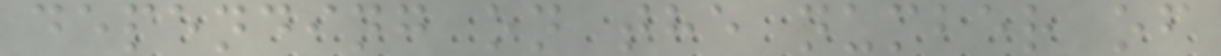depending on the number of
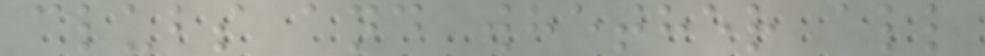clubs and whether all
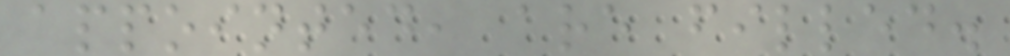appointed, are filled.
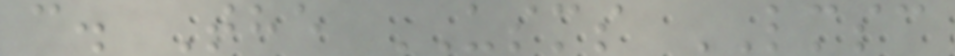c. The USMS LMSC
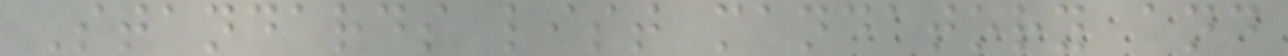Standards list mandatory and
